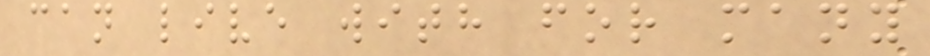can live with for many
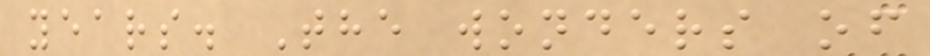years. The wonders of
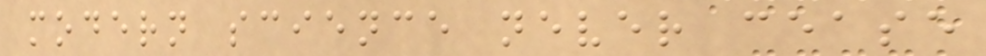modern science never cease
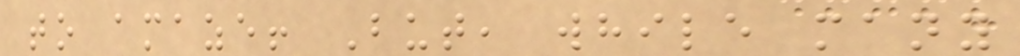to amaze! But, while many
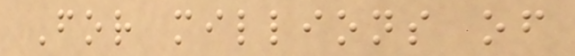For millions of
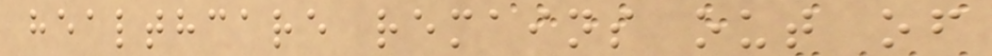healthcare remains out of
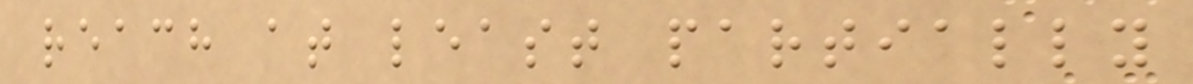reach at least partially
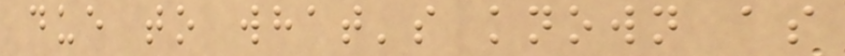due to what's known as
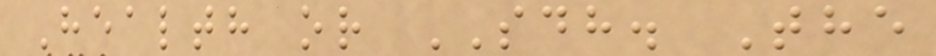Health or SDH. The
